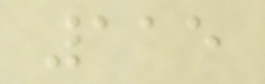115
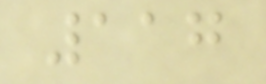117
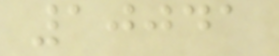10041
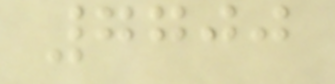7700
